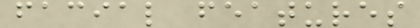facial features
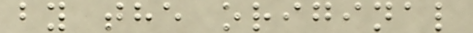by the original
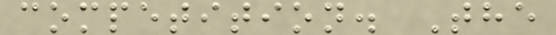competition. The
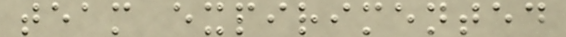team expirimented
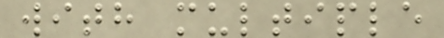with multiple
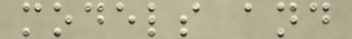models and
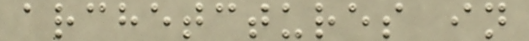archetctures in
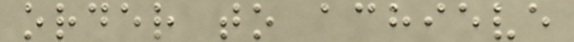order to achieve
